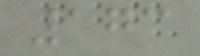173
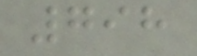798
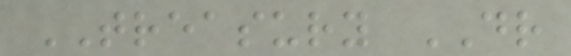TREASURY DR
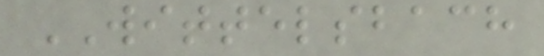WITTELSBACH
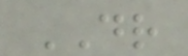DR
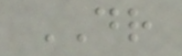DR
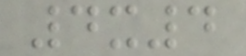4x4
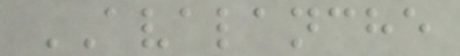AVALANCHE
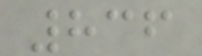836
